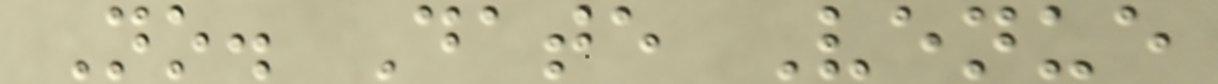No. Date Venue
